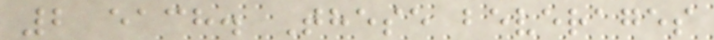2 each. These beverages
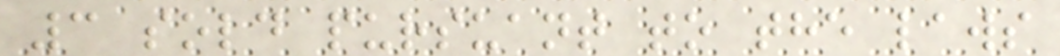3 sold pursuant to the laws
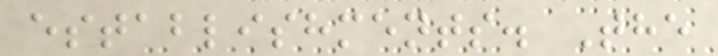establishments. The
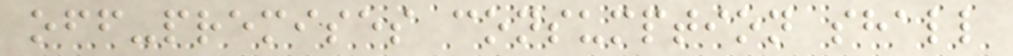off-premises consumption shall
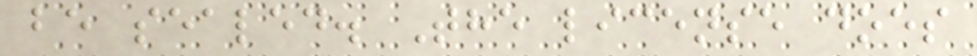be sealed. The license does
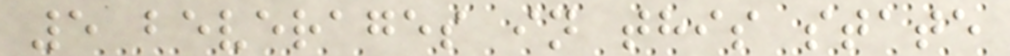5 beverages in this state
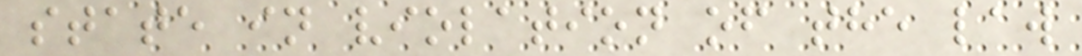state in violation of the law
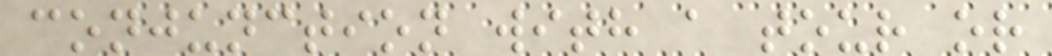conjunction with a tour or
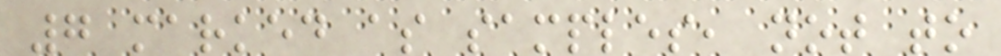7 marked as samples, not to
